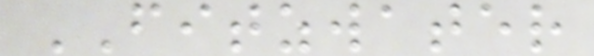FITZWATER
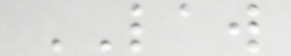LAW
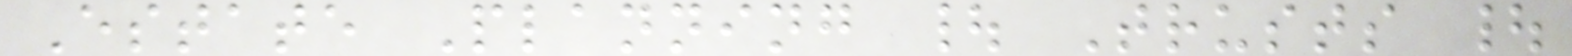Estate Planning | Trusts |
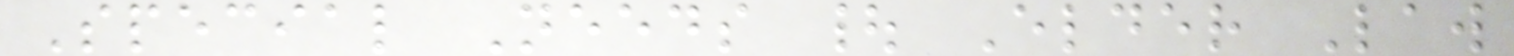Special Needs | Elder Law
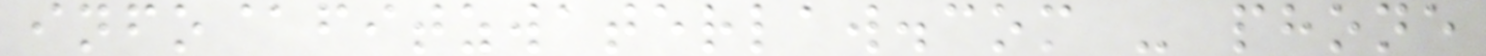info@fitzwaterlaw.com - phone
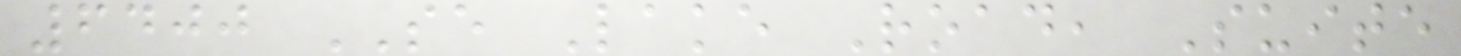6400 SE Lake Road, Suite
